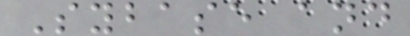Sybase and
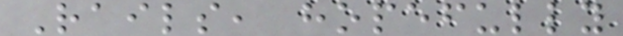Rails, hopefully
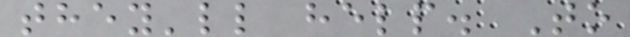they'll help. To
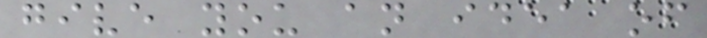give you an idea of
